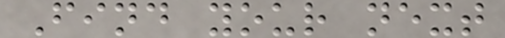Find your next
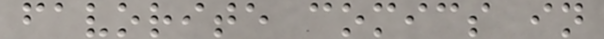favorite comics in
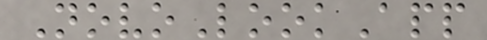NovoLookApp
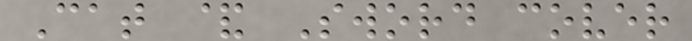Cat & Sword cover
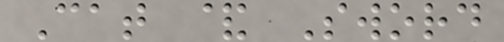Cat & Sword
